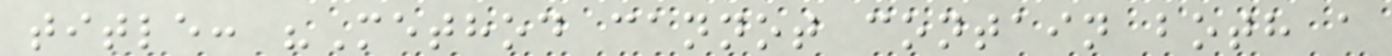title: "Method cannot contain both a
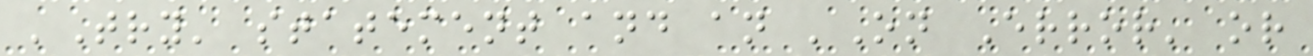'Try' statement and an 'On Error' or
